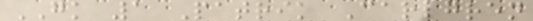GK 1 Patrik Carlgren
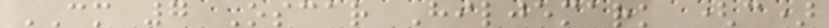CM 7 Oscar Hiljemark (c)
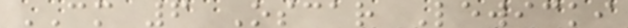CM 6 Oscar Lewicki
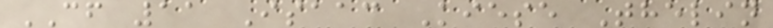CF 11 Isaac Kiese Thelin
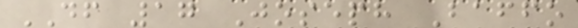DF 17 Joseph Baffo
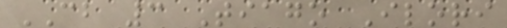CB 3 Tiago Ilori
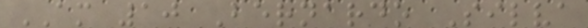AM 10 Bernardo Silva
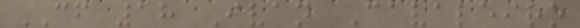CF 18 Ivan Cavaleiro
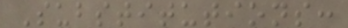Substitutions:
